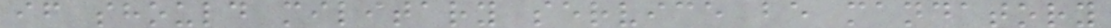if should military service be mandatory
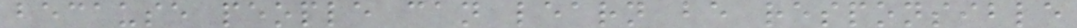because people can learn be responsible
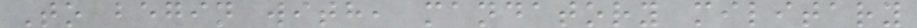To begin with, mandatory military
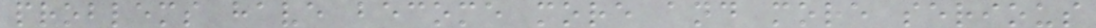problems have become more and more serious
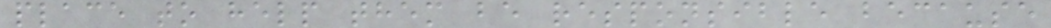place to help them be responsible because
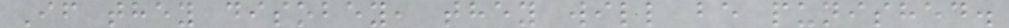If they disobey, they will be punished.
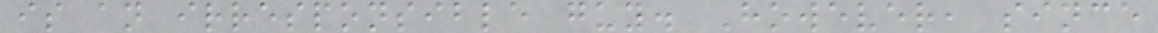is an irresponsible guy. However, since
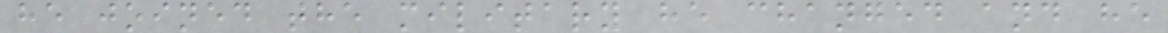he joined the military he changed and he
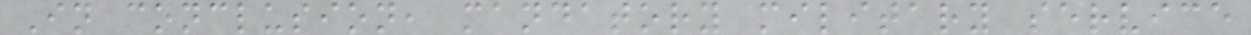In conclusion, mandatory military service
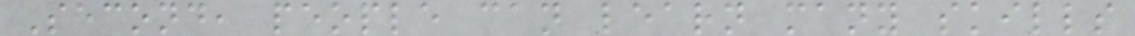Second, people can learn many skills
